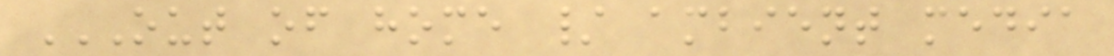OUT OF HOME / AMBIENT MEDIA
